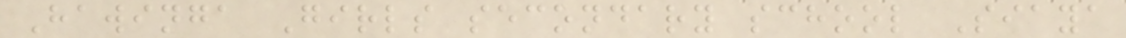Hawinga Girls secondary school Siaya
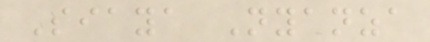Siaya Nyanza
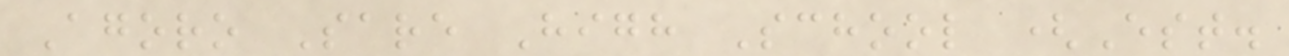Agoro Sare High School (Est.
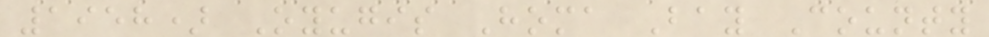1958) Oyugis Homa Bay County
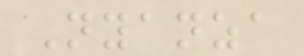Nyanza
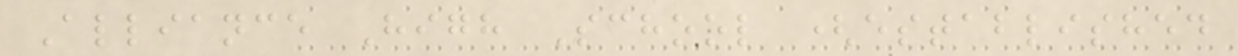Alliance High School (established
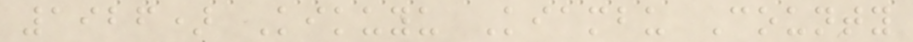1926) Kikuyu Kiambu County
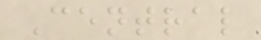Central
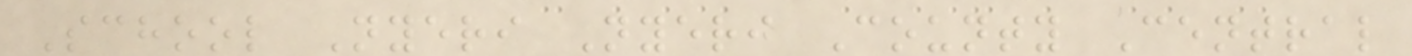School Nyeri Nyeri County Central
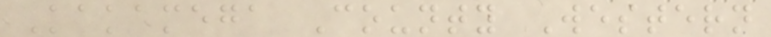Kakamega County Western
